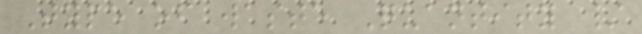Type of waste Quantity /
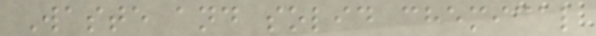Waste and solid chemical
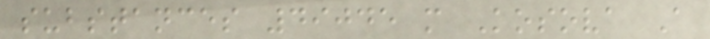substances 49045 m Kosova A
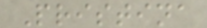Pristina
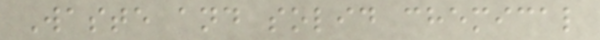Waste and solid chemical
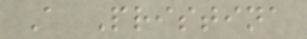A Pristina
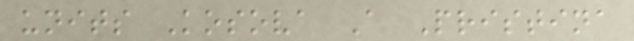units Kosova A Pristina
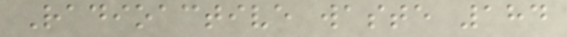Radioactive waste 184
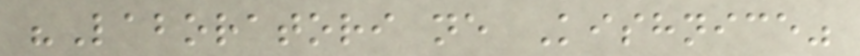"Laboratori ne Kishnice"
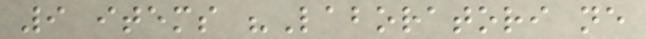9 items "Laboratori ne
